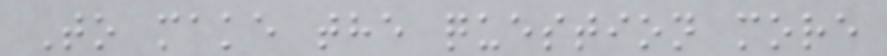To make the question more
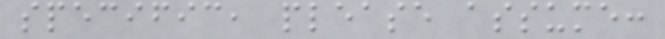specific, please assume:
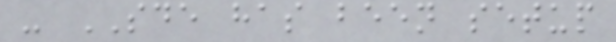- SDE has been setup
